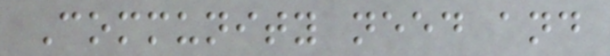Community need and
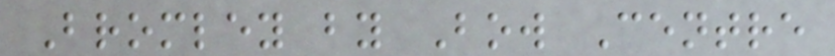Bromley by Bow Centre
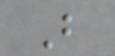B
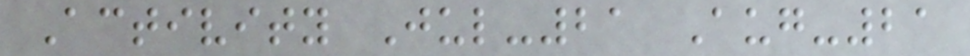Activity Jul-21 Aug-21
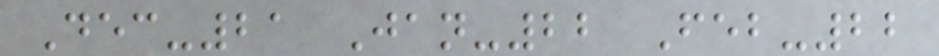Dec-21 Jan-22 Feb-22
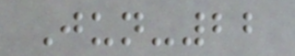Jun-22
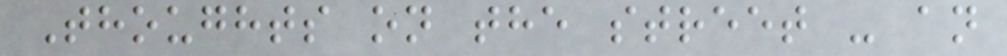Thoughts on the street - an
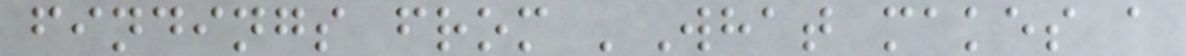findings from 'What makes a
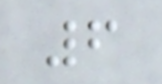6
